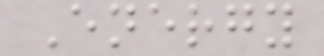Energy
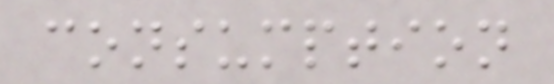consumption
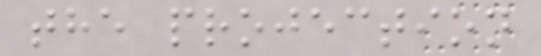the projection
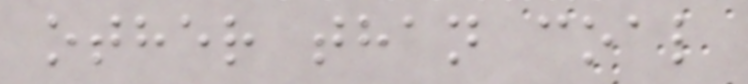other than coal
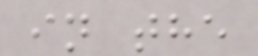in the
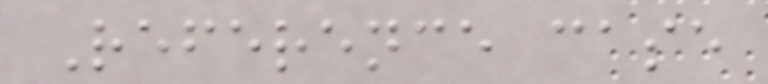Reference case
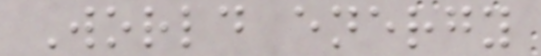World energy
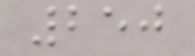250
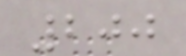200
